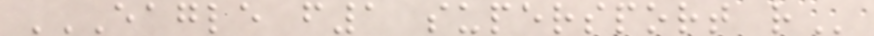EAGLE F1 SUPERSPORT R
